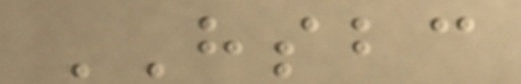HSBC
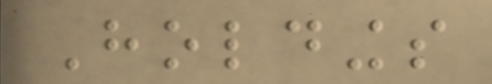Holdings
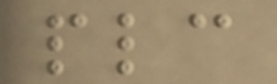plc
